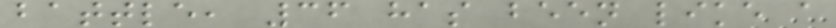battle, 36 has been like a
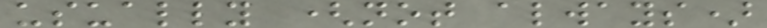usually (not always)
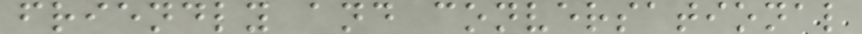friendly and conversational
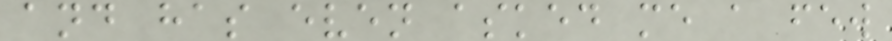and has even asked me a few
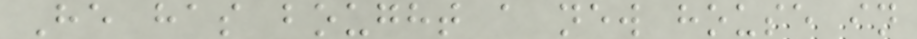He has bought a new house in
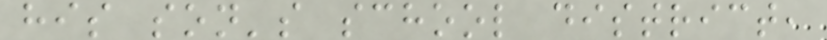his son's school district,
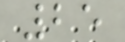25
